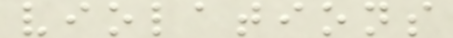violations
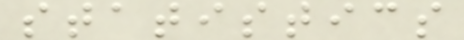statistics
